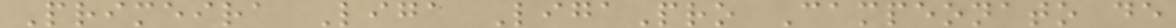Primeira Liga LigaPro Campeonato de
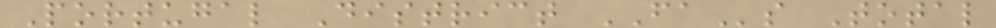Portugal District FAs Total
